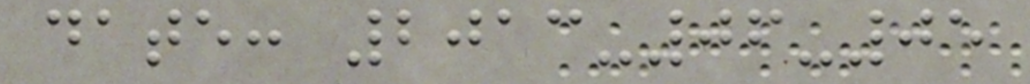date: 2013-06-05
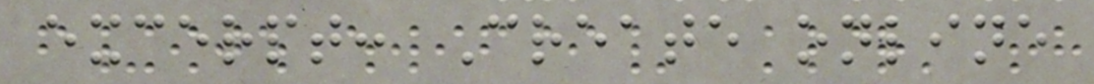excerpt: Create online
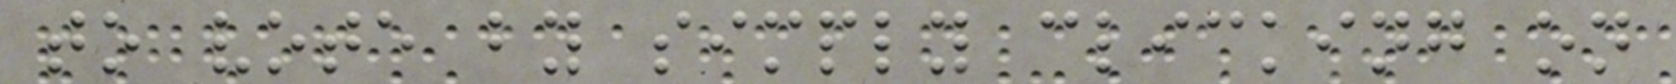to vote by simply clicking on
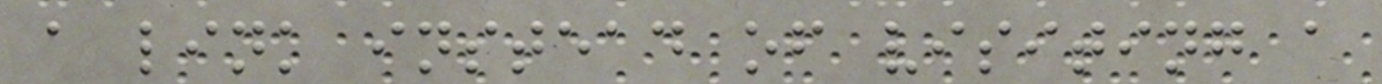a link instead of visiting a
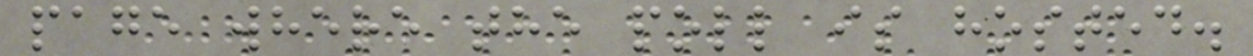page where the poll is hosted.
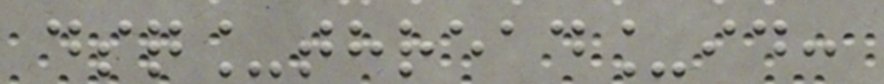dsq_thread_id:
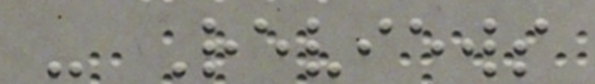- Reviews
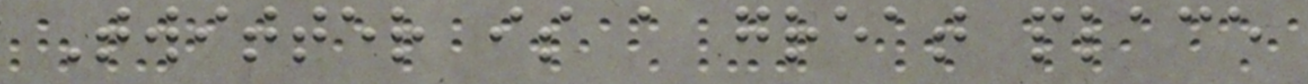Twitter is a great place
